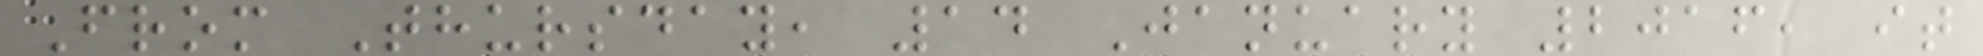From Thursday, 14 January 2016, it
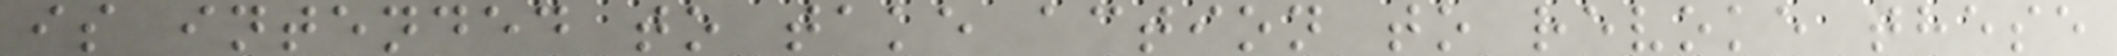is intended to take action to revoke these
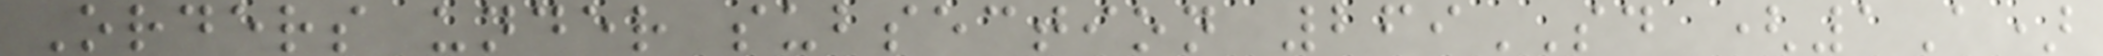Orders under subsection 269SD (1A)
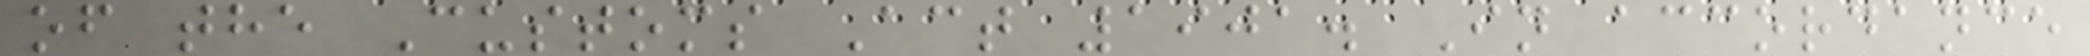of the Customs Act 1901. In accordance
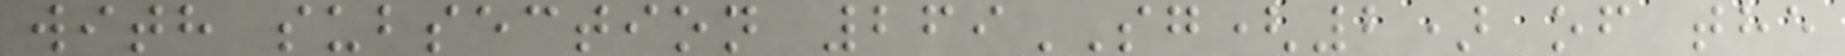with subsection 269SG(2) of the
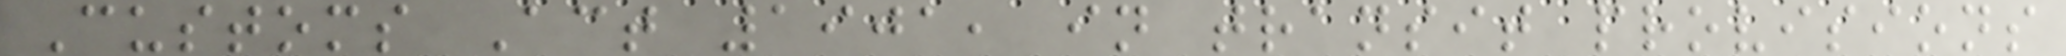Customs Act 1901, in transit provisions
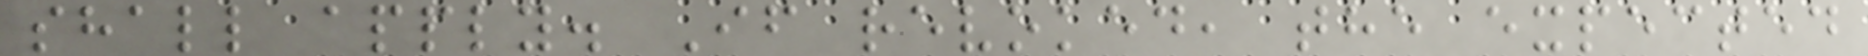shall apply. If revoked, the expected
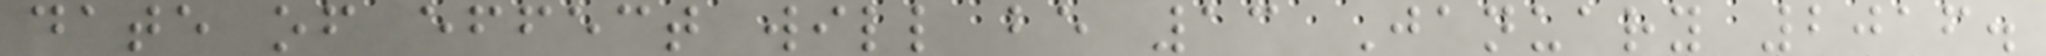date of effect will be 13 January 2016.
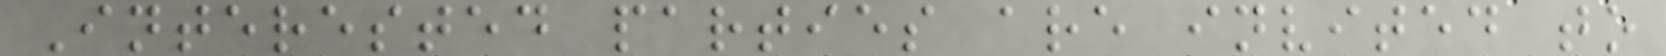Interested parties are invited to
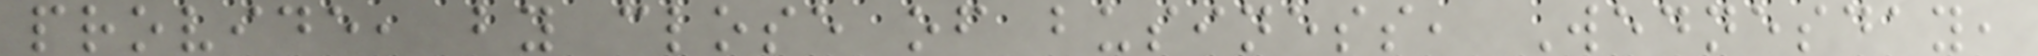provide, by close of business, Wednesday,
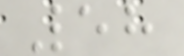58
